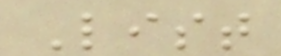List
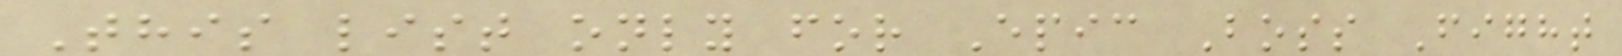This list only for Epic Boss Fight
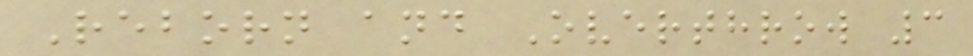Reborn and Overthrow 3
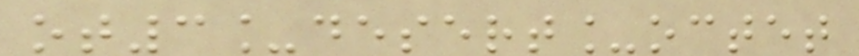ot3_desert_octet
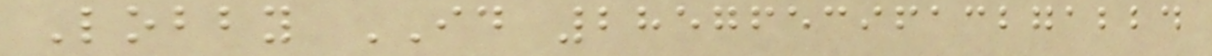Lobby ID 28576539613271224
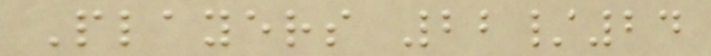Players 22/24
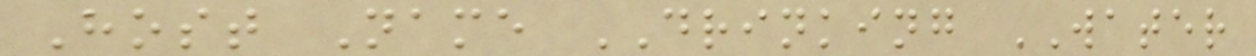Host Name DRINKING WATER
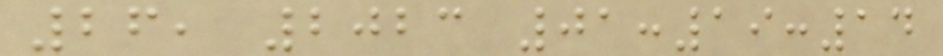26, 2023 01:19:14
